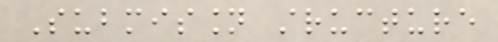Submission structure
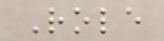Role
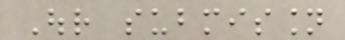Our submission
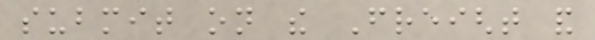submit on the Freight and
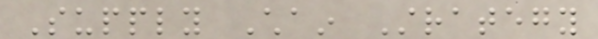Supply Chain Strategy
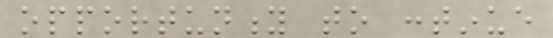opportunity to continue
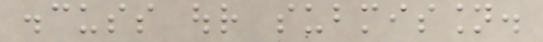discuss our submission.
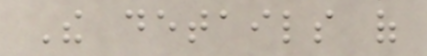The details of
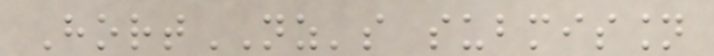HortNZ's submission
